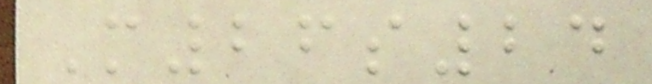M26s24
